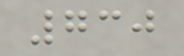730
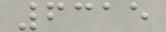6315
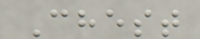Chest
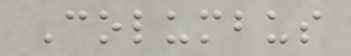Columbus
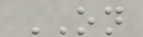ON
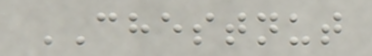CHESTNUT
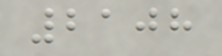2108
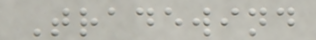Tradewind
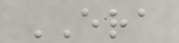ERA
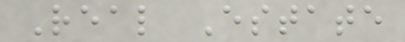Real Estate
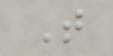T
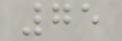75
